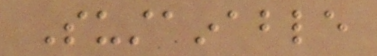Sustainable
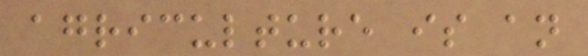agriculture is an
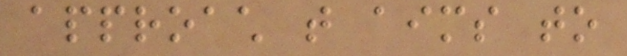approach that aims to
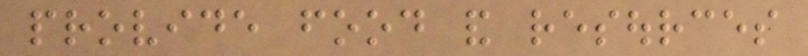provide food and resources
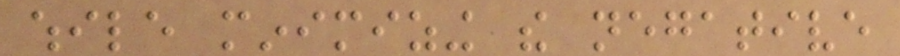while minimizing the negative
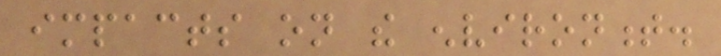impacts on the environment.
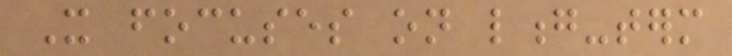It focuses on long-term
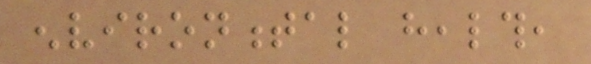environmental health,
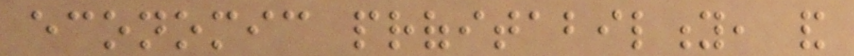economic profitability, and
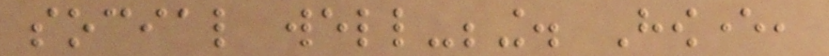social well-being. However,
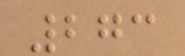273
